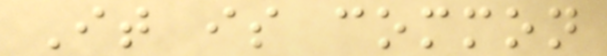It is common
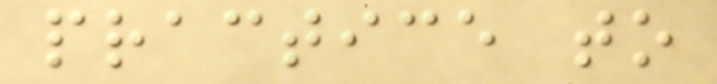practice to
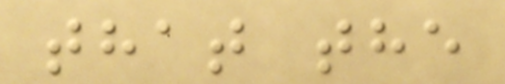that the
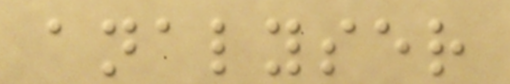analyser
